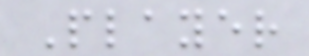Player
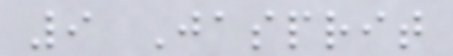9 Jasprit
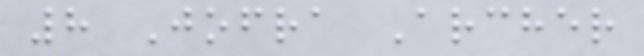8 Jofra Archer
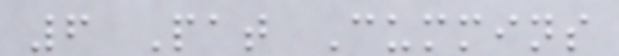6 Pat Cummins
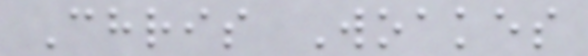Chris Woakes
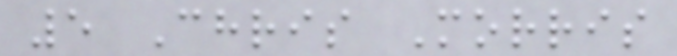5 Chris Morris
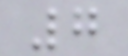7
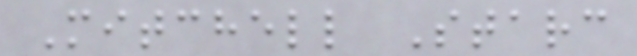Mitchell Starc
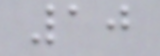10
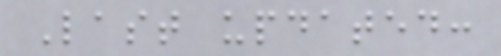Last updated:
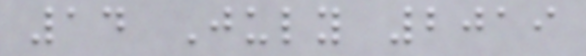14 July 2019
